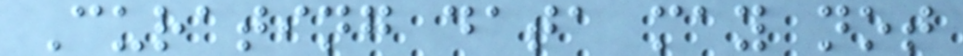Curating data may not
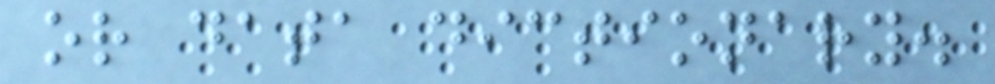or data dictionary.
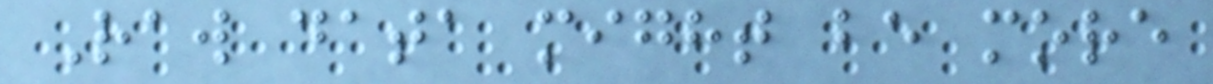Raw data might be more
